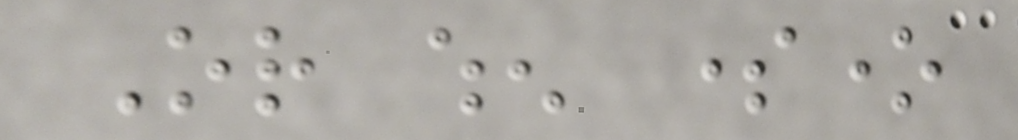Or when someone
